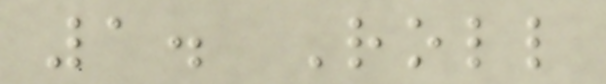1. Roll
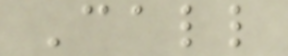Call
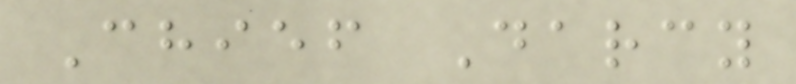Chief Darcy
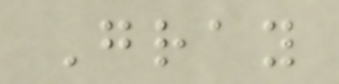Gray
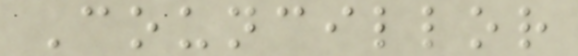Councillor
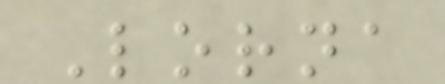Lorna
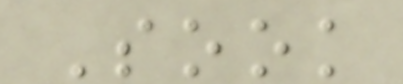Sook
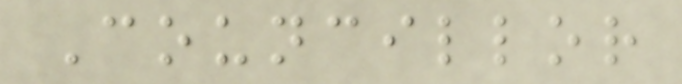Councillor
